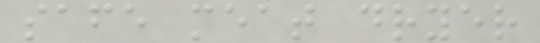safe meat dryer
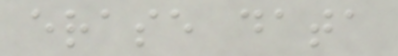erase data
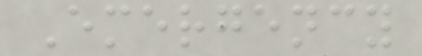Emergency
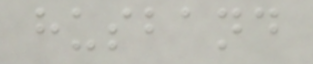husband
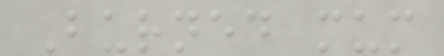Burned mum
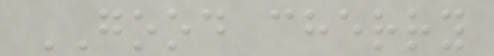GOOD cherry
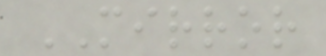MIRROR
